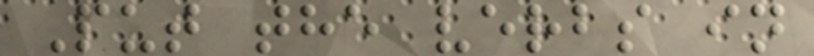Put the verbs in
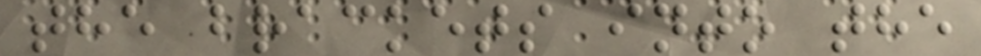the brackets into the
